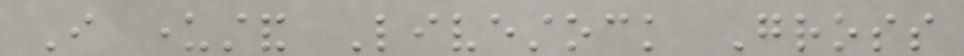I understand Livestock Gross
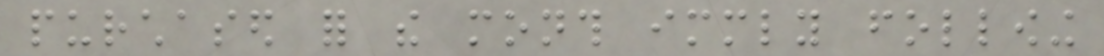purchased for the month immediately following
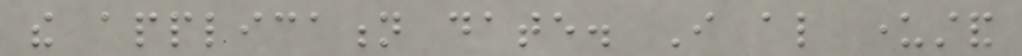the application date. I also understand
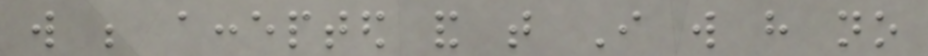will be accepted and that I will have no
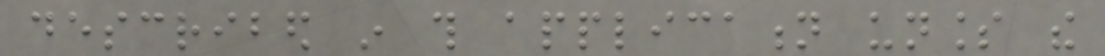described in this application unless the
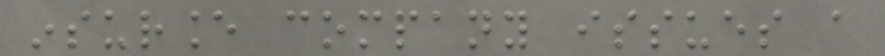insurance company issues a
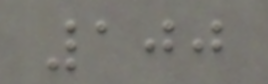100
